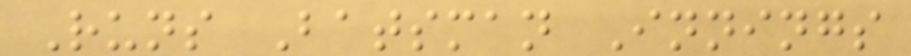Runs Batsman Innings
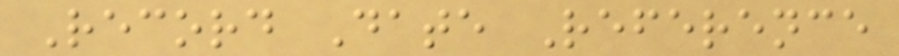Record Date Reference
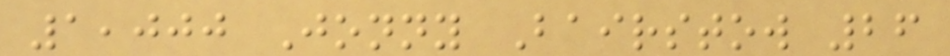1,000 Jonny Bairstow 26
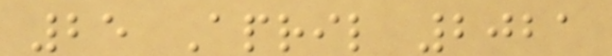25 April 2021
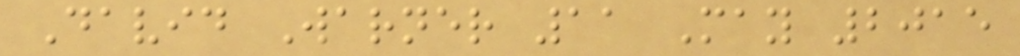David Warner 11 May 2015
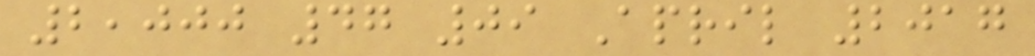2,000 47 09 April 2017
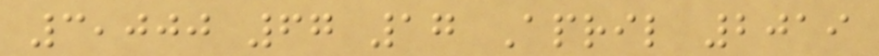3,000 67 17 April 2019
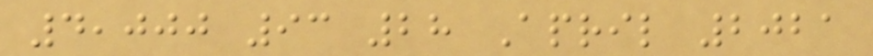4,000 93 28 April 2021
